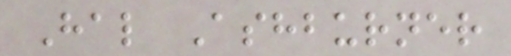Hal Ashburner
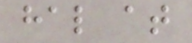hal at
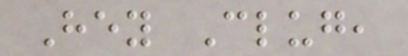Hey Clug,
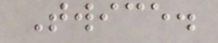Twice.
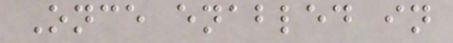Once enabled in
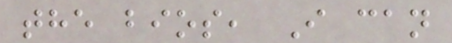the bios, I can
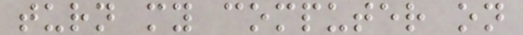turn my computer on
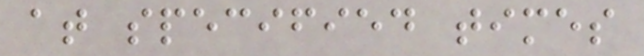at specified times
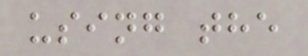using the
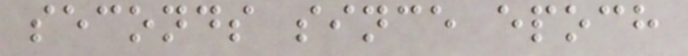seconds since epoch
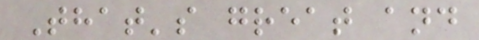That's great and
